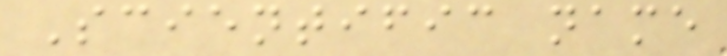Scientific name
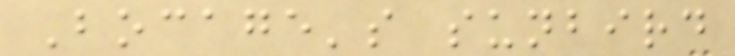Bocage's sunbird
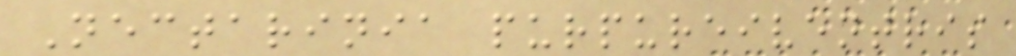Nectarinia purpureiventris
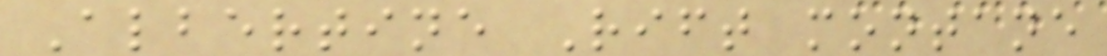Albertine Rift montane
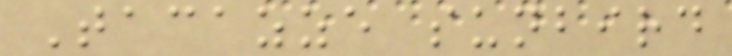Tacazze sunbird
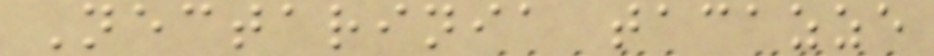Nectarinia tacazze
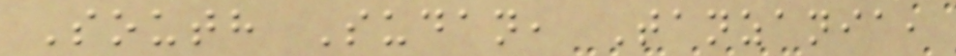South Sudan, Tanzania,
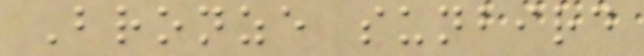Bronze sunbird
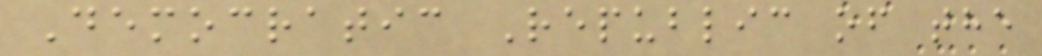Democratic Republic of the
